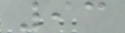93
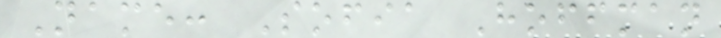Name: Sofia Hoffman
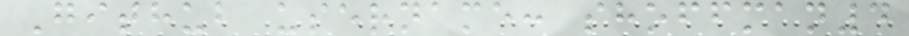Github username: shoffman4
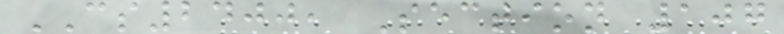CS2400, Section 107
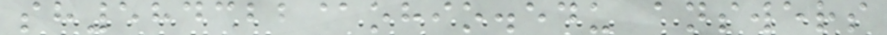sh584322@ohio.edu answers
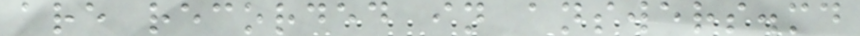are recorded in answers.md
